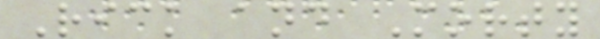Rick and Morty
